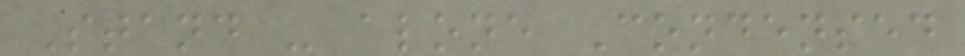Stand - alone Condensed
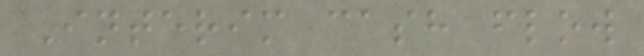Interim cash flow
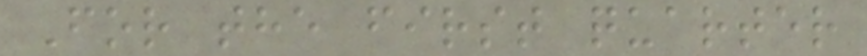For the first quarter
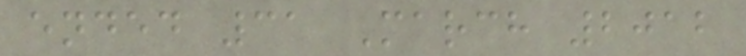ended 31 March 2012
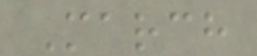March
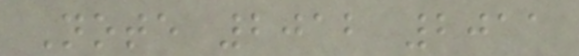Note 2012 2011
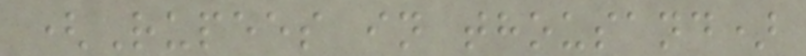(Rupees in thousand)
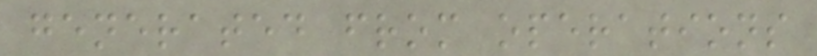generated from operations
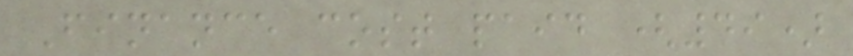Finance cost paid (49)
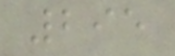295
